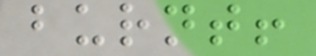burnt!
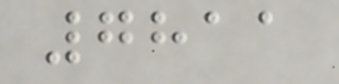7811
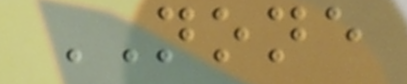NONE
